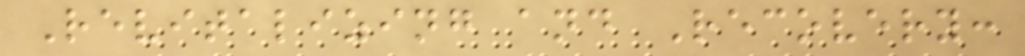Revitalizing and Recovery:
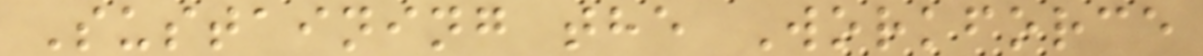Sustaining the Workforce
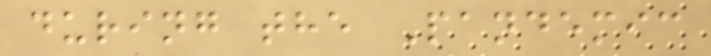during the Pandemic
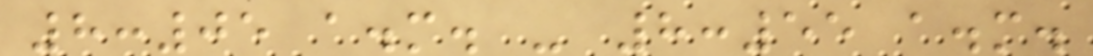8:05 a.m. - 8:55 a.m.
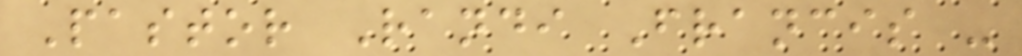Pastor Randi Francis -
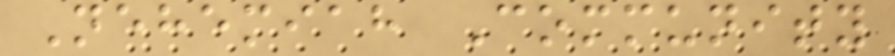Nehemiah Community
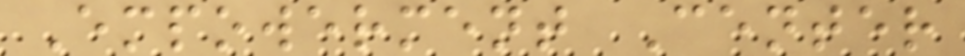Empowerment Center
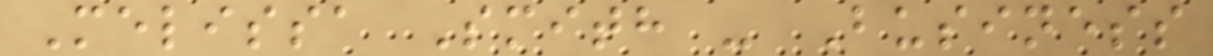Melissa Smith - Business
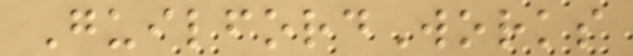GuilfordWorks
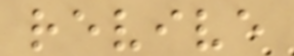revive
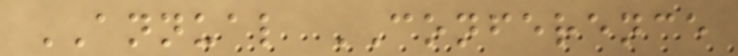ANNUAL CONFERENCE
